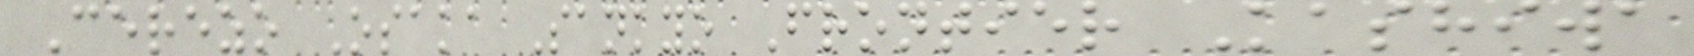Cerezo Osaka Sankyo Frontier Kashiwa
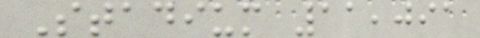Stadium 11,091
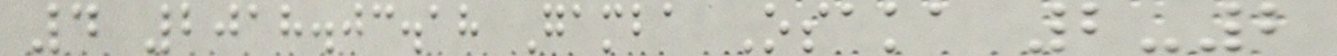4 2018.03.18 Gamba Osaka 2-2
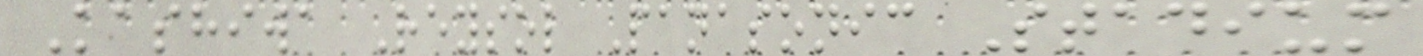Kashiwa Reysol Panasonic Stadium
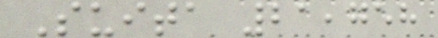Suita 21,758
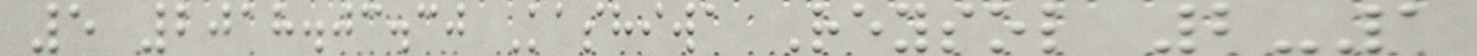5 2018.03.30 Kashiwa Reysol 2-1
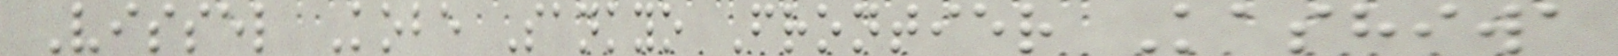Vissel Kobe Sankyo Frontier Kashiwa
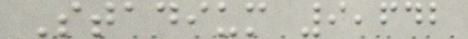Stadium 9,642
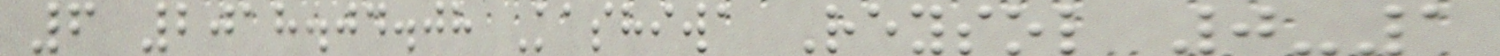6 2018.04.08 Kashiwa Reysol 0-1
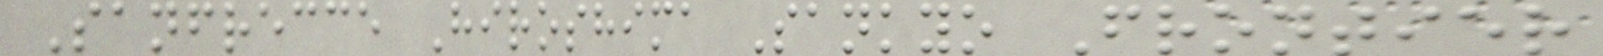Sanfrecce Hiroshima Sankyo Frontier
